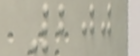200
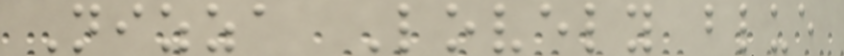Nizza Lovely blue
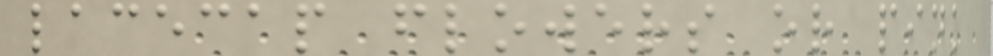lacecap flowers or pink
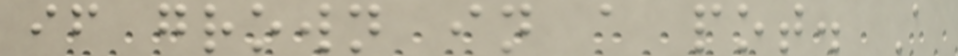if grown in a pot. A
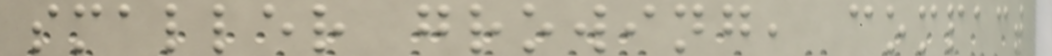smaller growing, compact
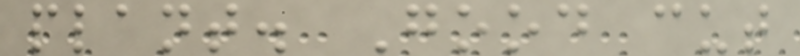plant. Good cut
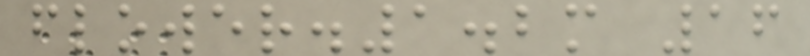flower.1.2m 16
